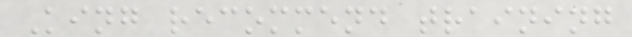King recommend training
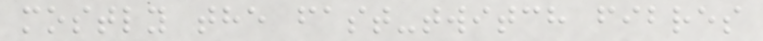mostly the fast-twitch fibres
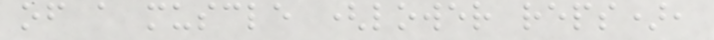of a muscle (lower reps),
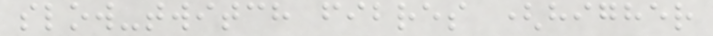slow-twitch fibres (higher
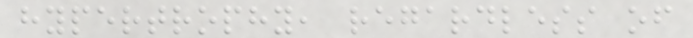hypertrophy, regardless of
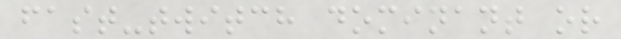fast-twitch dominant or
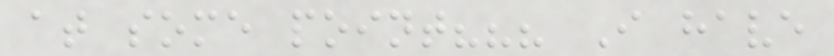at some point??? I have
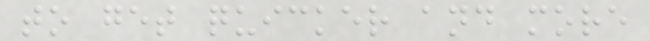to get quicker and more
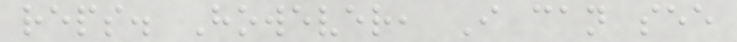reps. However, I can see
